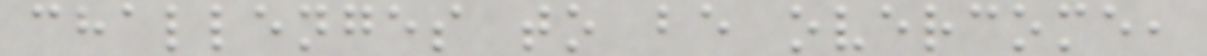challenges to be overcome,
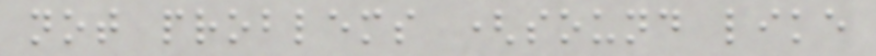not problems (sound like
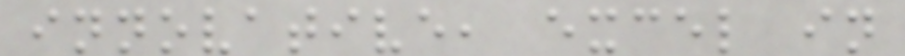innovative, excel in
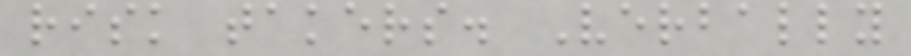risk takers. Verbally
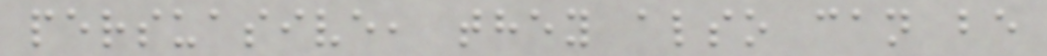persuasive, they also can be
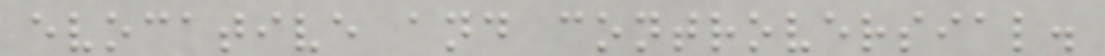evocative and controversial.
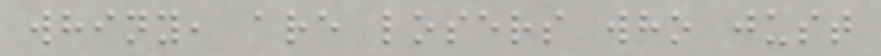whiny, are losers who just
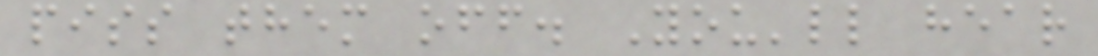piss them off. You'll hear
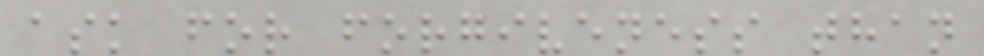ask for forgiveness than
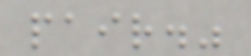pair."
